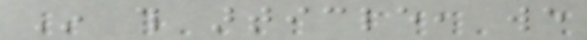In this article, we
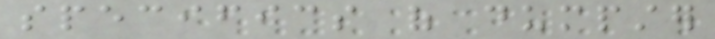specifics of dumpster
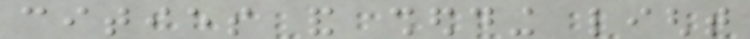cities and shedding light
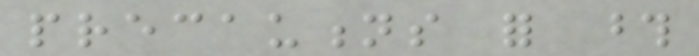precautions for those
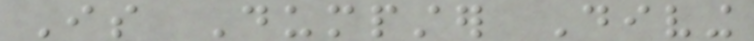Is Dumpster Diving
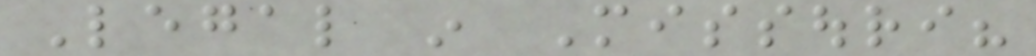Legal in Missouri?
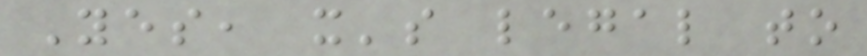Yes, it's legal to
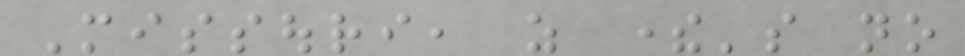Missouri, as there's no
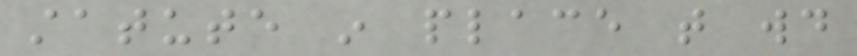statute in place that would
